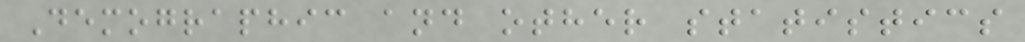Demographic and other statistics
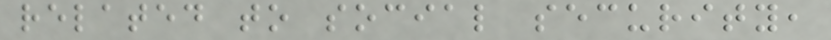related to social security,
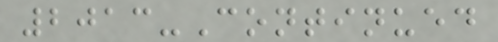2013-Continued
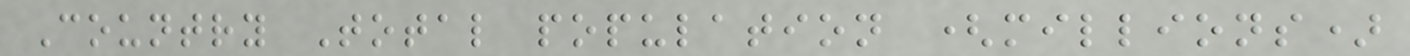Country Total population (millions)
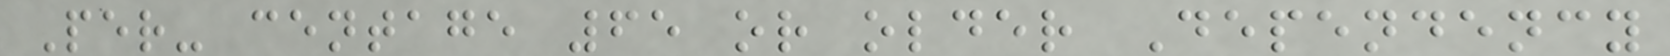Per- centage 65 or older Dependency
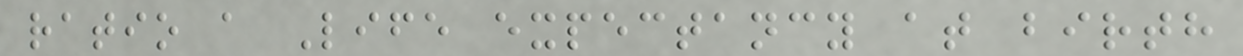ratio a Life expectancy at birth
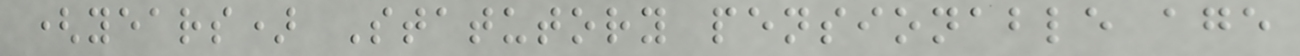(years) Statutory pensionable age
